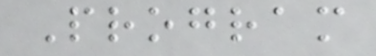Program
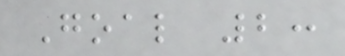Goal 2:
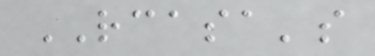RCASA's
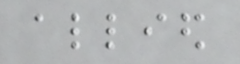allied
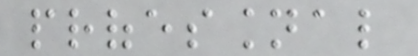professional
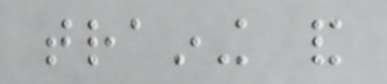training and
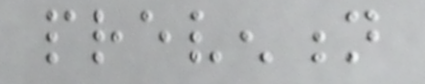prevention
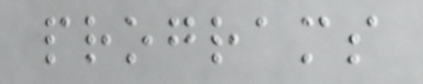programs
